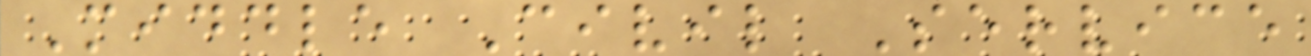Middle Civil Service
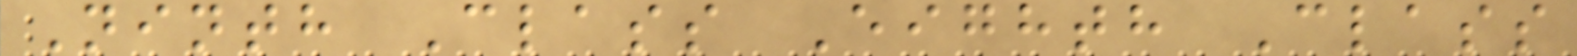Ninth Class Eighth Class
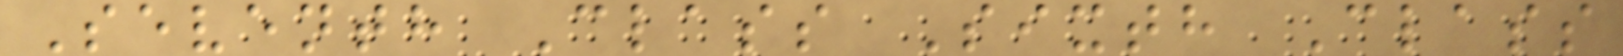Seventh Class Sixth Class
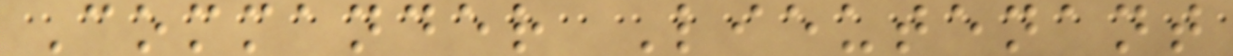Commander Lieutenant
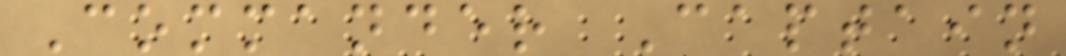Commander Captain
